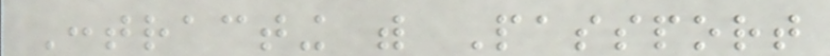Contracting with Passport
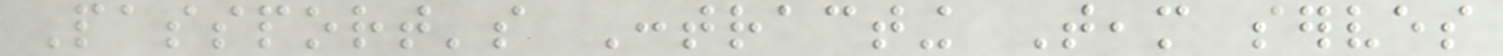Passport's Contracting Team serves
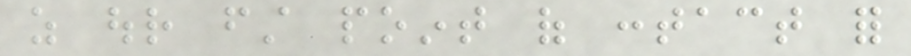as our first point of contact for
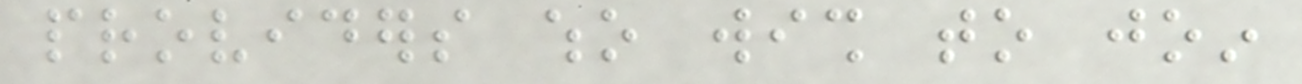providers who wish to join
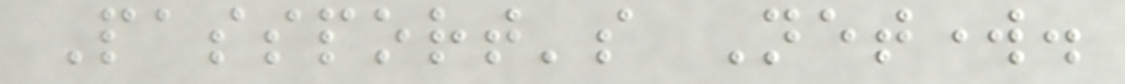Passport's Network.
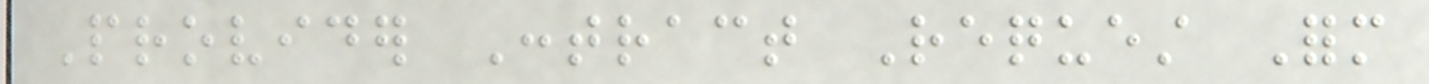Provider Contract Request Form
